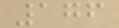176
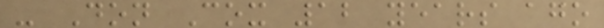- Don Cox 12 years ago
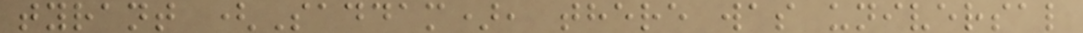tyrant (Saddam), there was universal
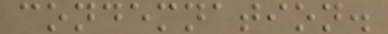condemnation.
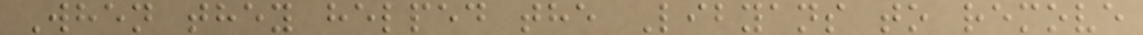When they helped the Libyans to remove
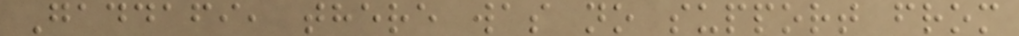Gaddafi, there was no support from
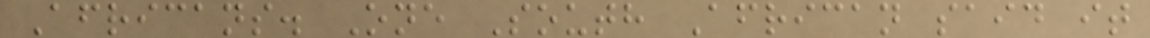Africans. One South African said it
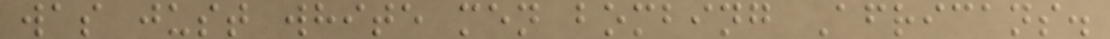was just white men bombing Africans.
